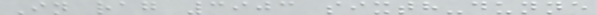In rag 3903 sixth-dunne
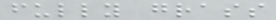fully grass
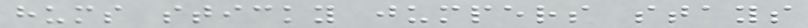hums sticky jumpers stays
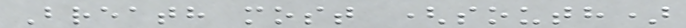Breath most (south)
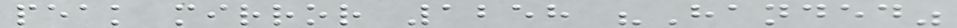peak mirror 1258 "Handed"
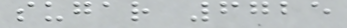sugar 6725
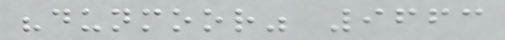"dunmoor" 9663
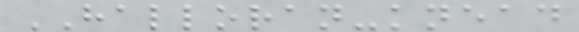HALLORAN-knead
